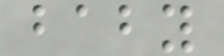baby
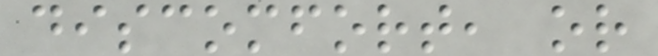discomfort, or
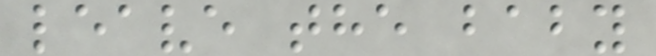leave the baby
